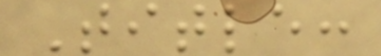Title:
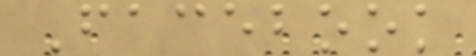Facebook
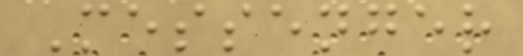Messenger
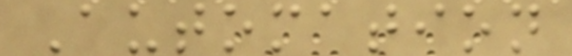Automation
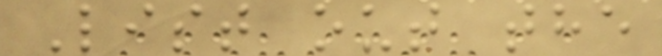List out the
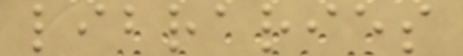libraries
